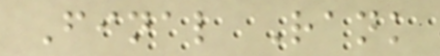Final Rank
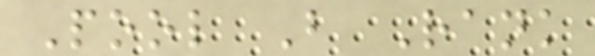Pool B Rank
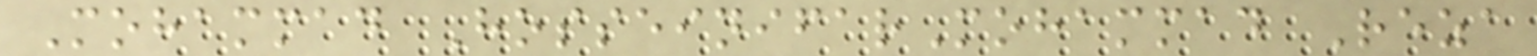Mohammad HosseinifarMohammad Reza
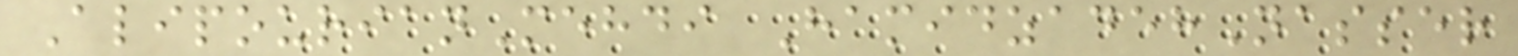AlipourianMehdi HamidzadehNasser
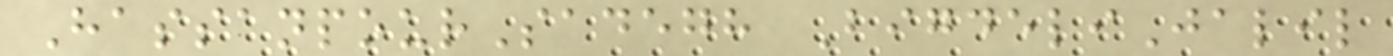HassanpourSadegh BigdeliJalil
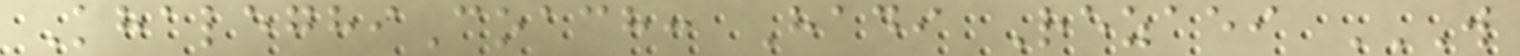KhaleghiCoach: Hadi Rezaei W
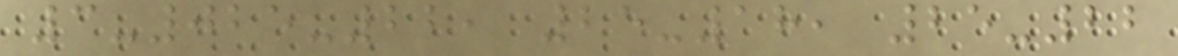3-025-22, 25-18, 25-22
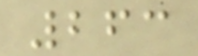263
